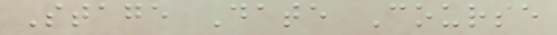Stage Date Course
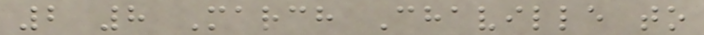2 8 March Chaville to
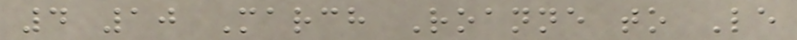4 10 March Roanne to Le
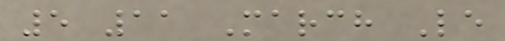5 11 March Le
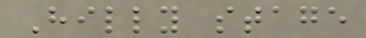Hilly stage
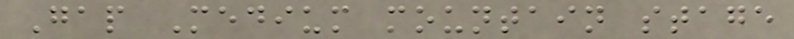Gap Medium mountain stage
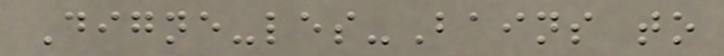Digne-les-Bains to
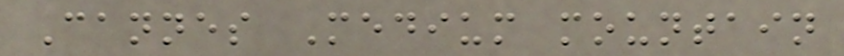Cannes Medium mountain
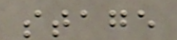stage
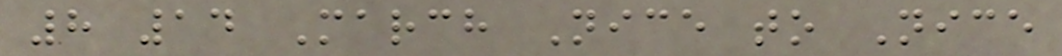8 14 March Nice to Nice
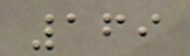169
